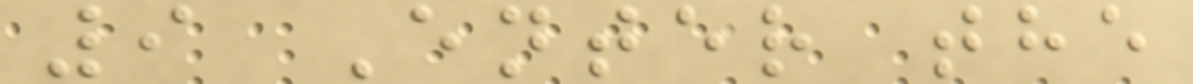9 Enter the
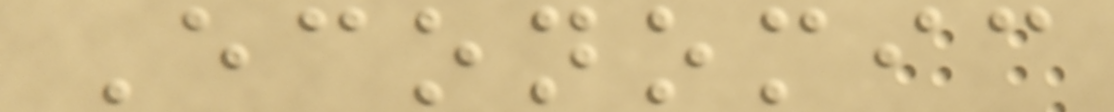Economic
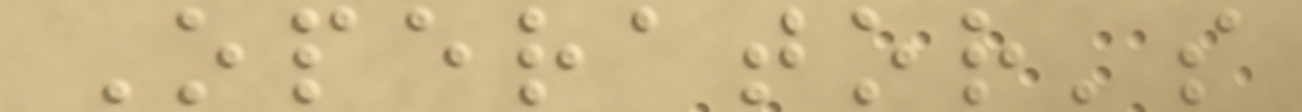Operator's
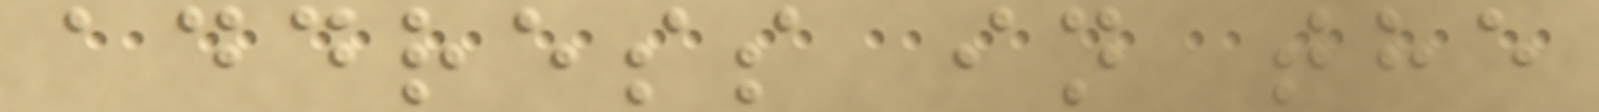address in the
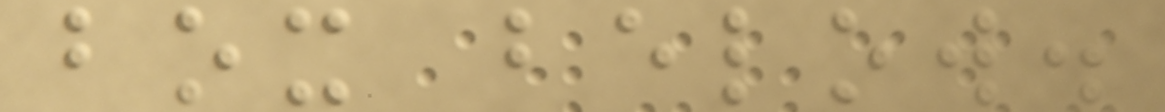box below.
